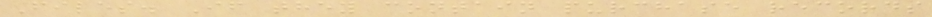Files. If they contain purchase records
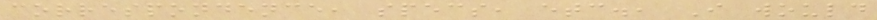correspondence, specs, etc., I would
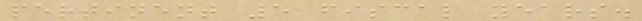pertinent 5 fiscal years.
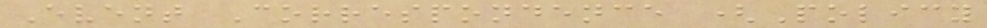Event Correspondence (Policy
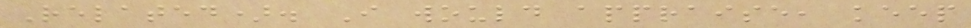Related). I would appraise, keep
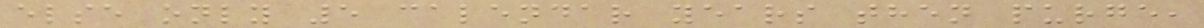else only 5 calendar years then purge,
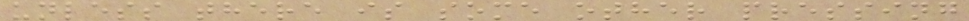unless there is some other pressing
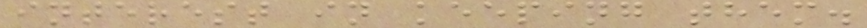interest in keeping them.
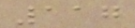117
